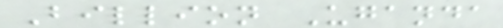Billion Uganda
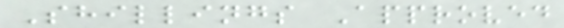Shillings Approved
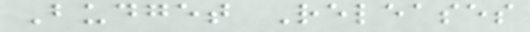Budget Releases
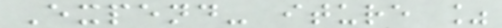Expend- iture %
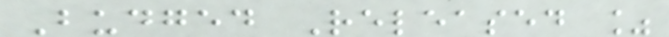Budged Released %
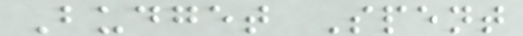Budget Spent
